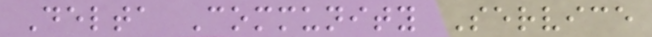Delta Community Service
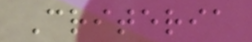Criteria
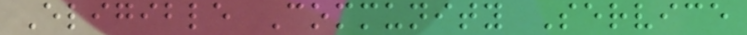Eligible Community Service
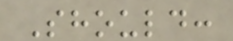Should:
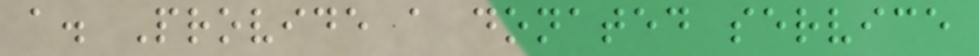a. Provide a donated service
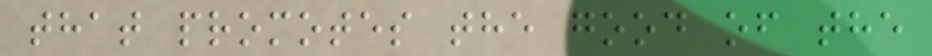that promotes the good of the
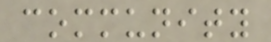community
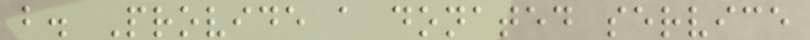b. Provide a donated service
